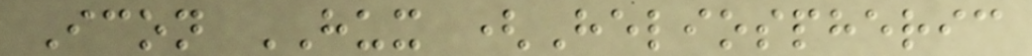Icon HUX (Heliospheric
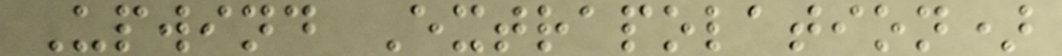Upwind Extrapolation)
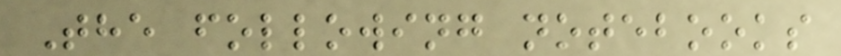The following notebooks
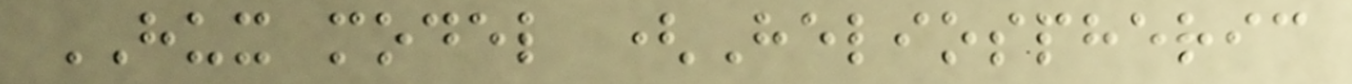HUX model (Heliospheric
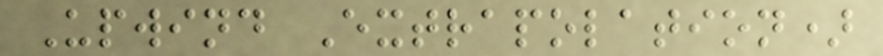Upwind Extrapolation)
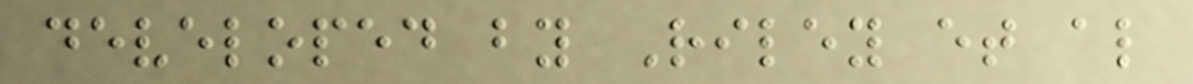developed by Riley et al
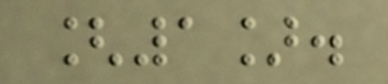[1].
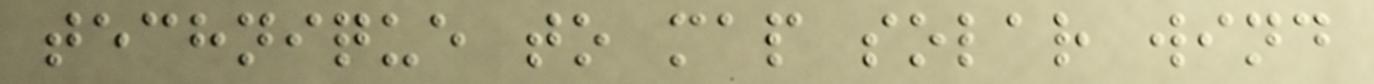technique to map solar wind
